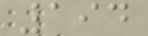194
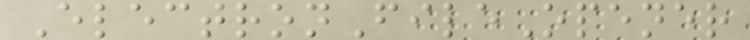ElectronFileOpener
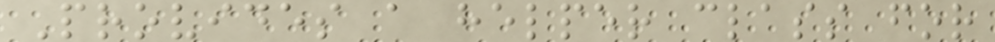Provides a helper class for
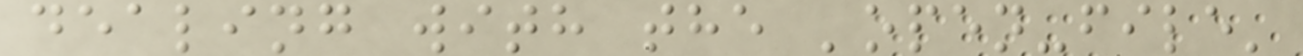dealing with the 'open-file'
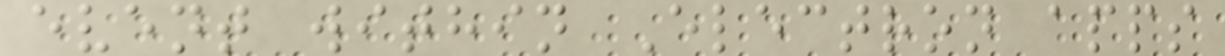event within Electron apps
